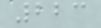223
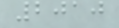2010
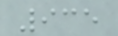935
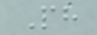Ph
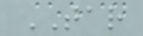TAR
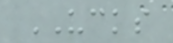UCKS
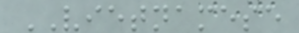VIETNAMESE
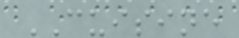CUISINE
